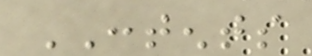CONTENTS
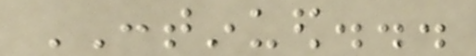CONTINUED...
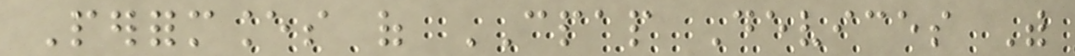Performances of CPAP Devices With
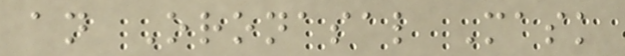an Oronasal Mask
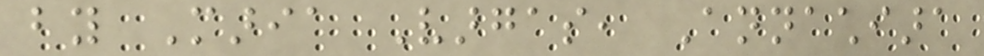by Maria Vargas, Annachiara
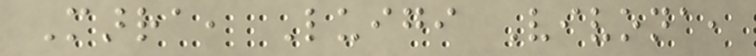Marra, Luigi Vivona,
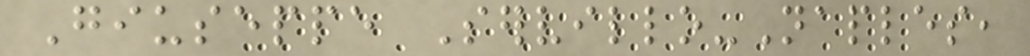Giuseppe Servillo-Naples,
